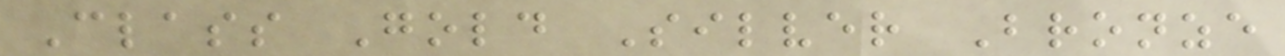Class Gold Silver Bronze
